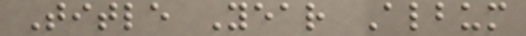Title Year Album
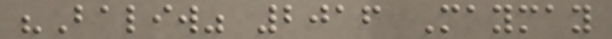"Baliw" 2016 Maymay
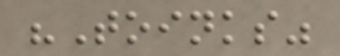"Toinks"
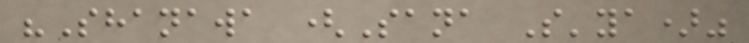"Shanawa (Sana S'ya)"
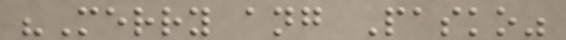"Merry ang Pasko"
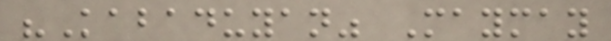"Kabaduyan" Maymay
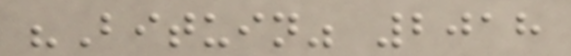"Bituin" 2018
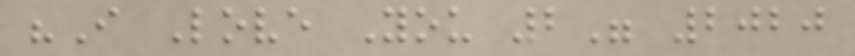"I Love You 2" 2020
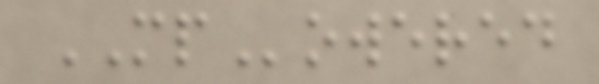MPowered
